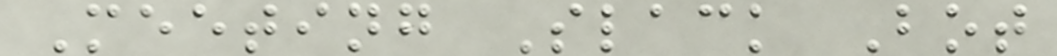Meeting Slack Bot
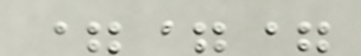===
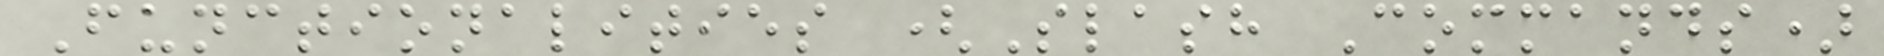Functionalities (Slash Commands)
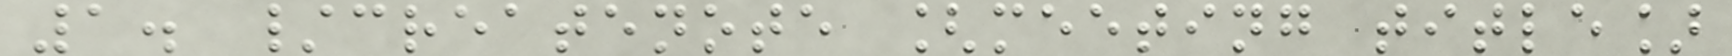1. /createnote [meeting title]
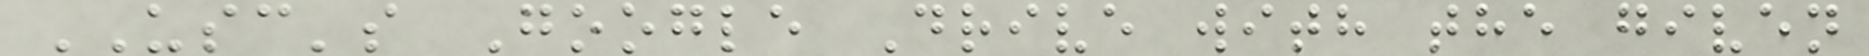USC's Google Drive with the given
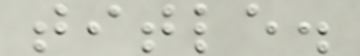title.
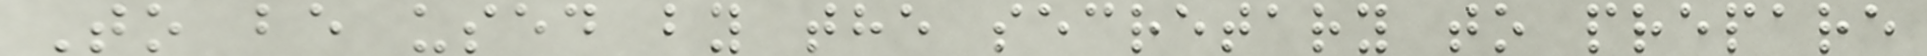To be used by the secretary to prepare
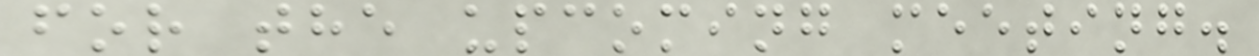for the upcoming meeting.
